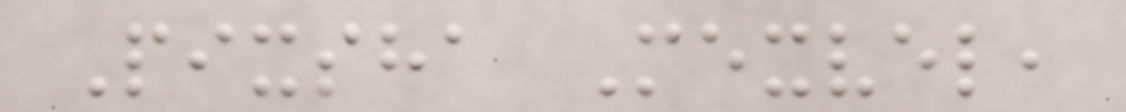Pixsha Mexvel,
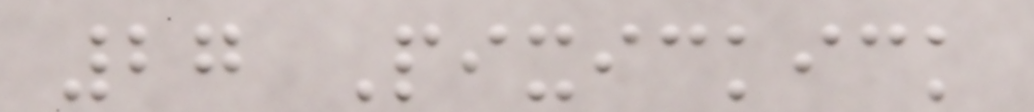27 Pixickick
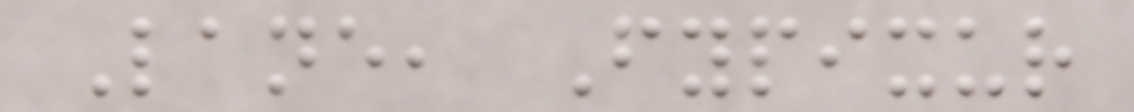Lane, Fypixur
